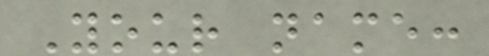Your name:
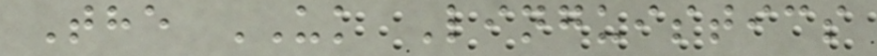The UK Linguistics
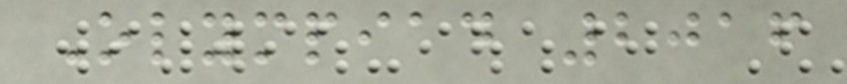Olympiad 2016
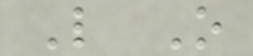L O
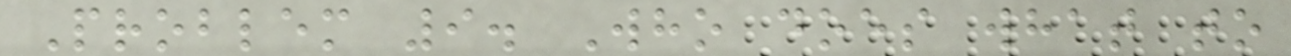Problem 9. Who does what to
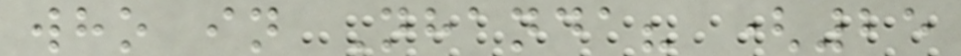who in Nhanda? (25
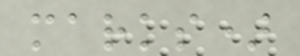marks)
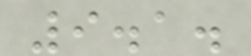9.1.
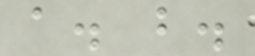a. b.
